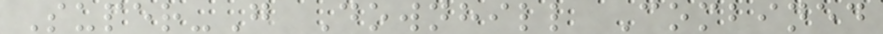Super-G Downhill Combined
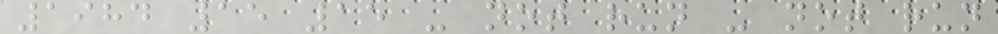1984 15 15 - not run - not run
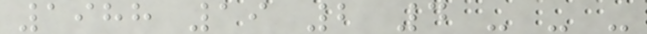1988 19 2 4 - - -
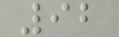92
